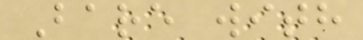Bare with
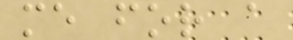me for a
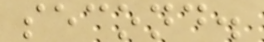second.
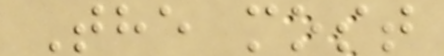The most
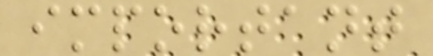important
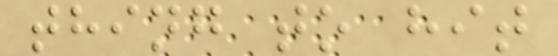thing to hit
